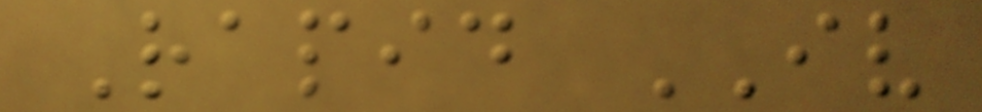Rapid IV
